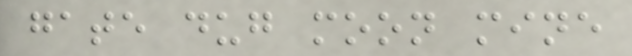gate dug moon mine
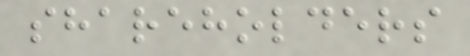shareholders
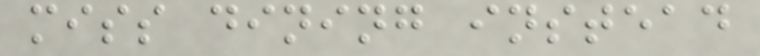miss dining instead
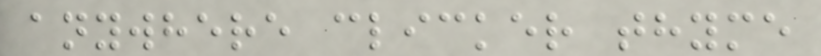anywhere clicker thyme
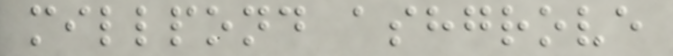millpond ashgrove
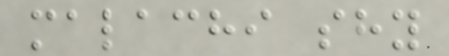malachi shy
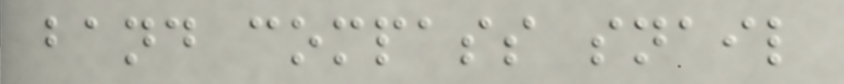band compass snail
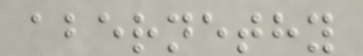abernethy
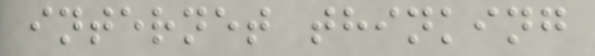internet thinking
